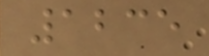1235
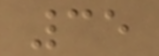35
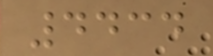4434
